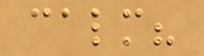calm?
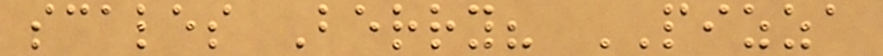scales Berry? PIZZA
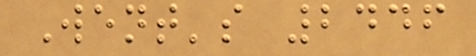Went's 2446
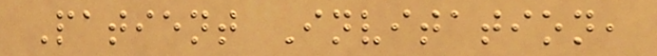Patient Invitation,
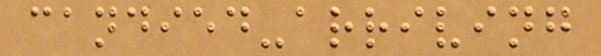candied-arriving
